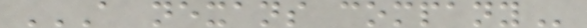A NEXANS COMPANY
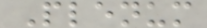Plenum
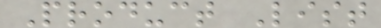Product List
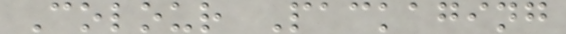Colour Packaging
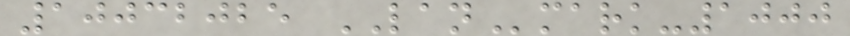10032025 LANmark-1000
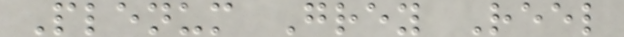Plenum Grey Reel
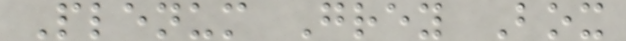Plenum Grey Box
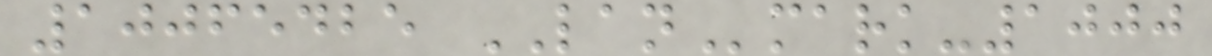10065425 LANmark-1000
